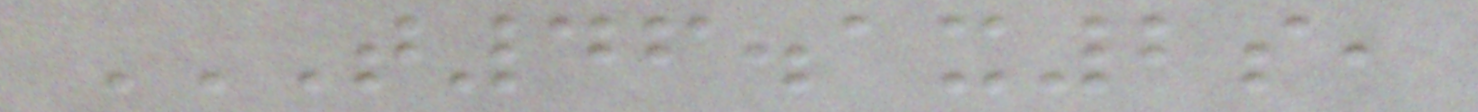T46.1X2S,
